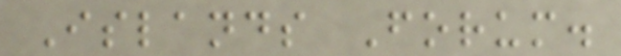Islands Forum.
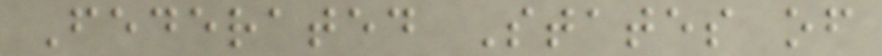Federated States of
